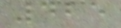425
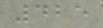425
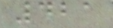421
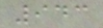943
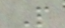P
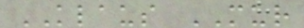KLAUS MUR
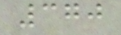370
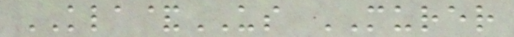KLA&US MURER
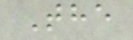The
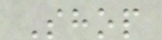Shop
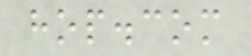hop.com
